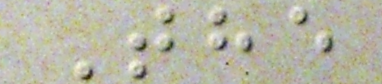The
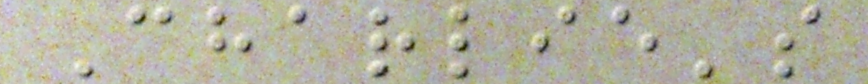Charlie's
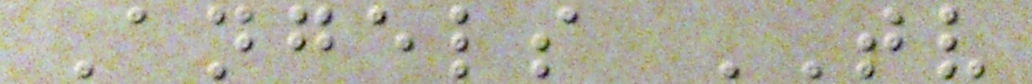Angels TV
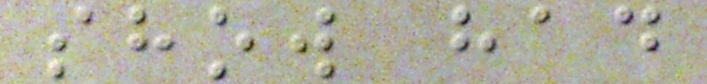show had
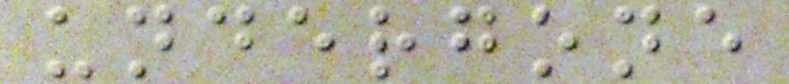undergone
